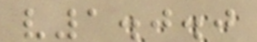v1.0.0
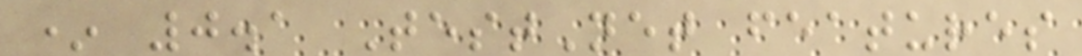* 0.1 TestNet features
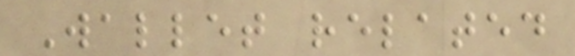Wallet related
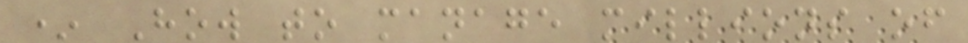* How to manage millions of
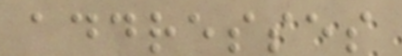addresses
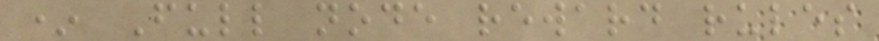* Full node reward rules
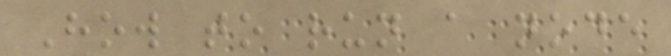How to run a node
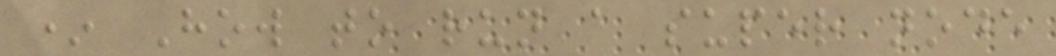* How to run a super node
